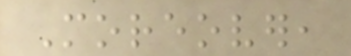Moreover,
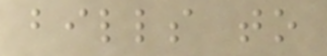bills to
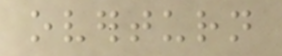overturn
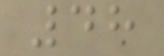48
